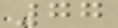77
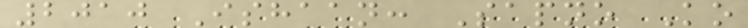2010 Ishaan: Sapno Ko
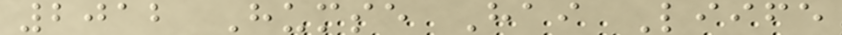2012 Humse Hai Liife
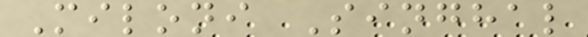Miloni Singhal
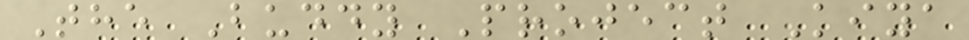The Buddy Project Kiya
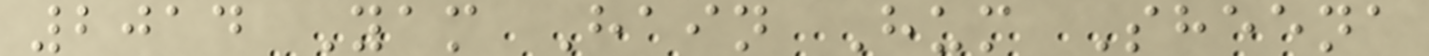2014 Yam Hain Hum Sheena
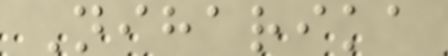Niharika
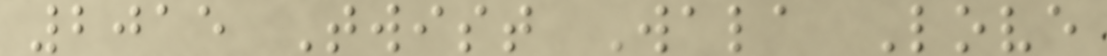2015 Twist Wala Love
